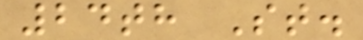24th St.
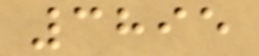3895
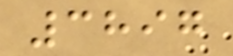3897
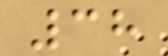38
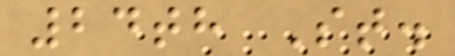24th St.
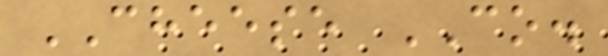CHEESE CO.
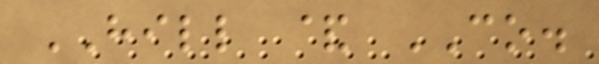HILL & CO.
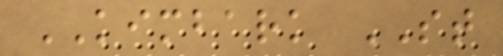KIMBARK ST
